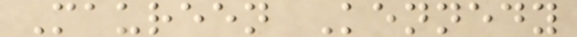Maureen Kennedy
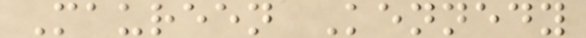Maureen Kennedy
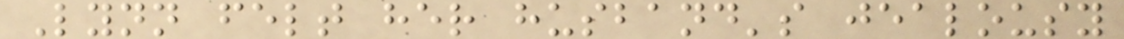Lynn felt her husband's jealousy
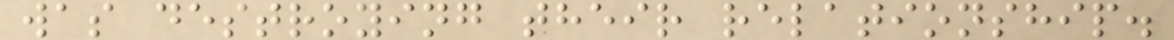was destroying their relationship.
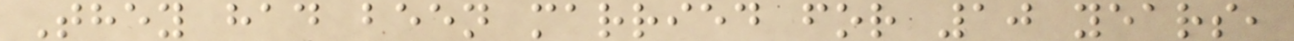They had been married for 10 years,
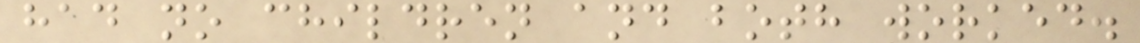had no children and both worked.
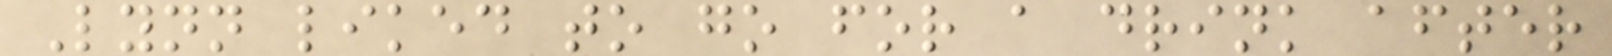Lynn liked to go for a drink after
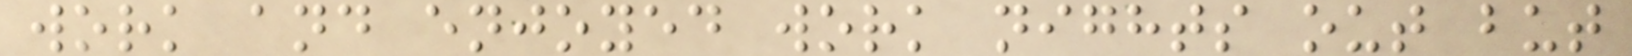work and enjoyed work nights out but
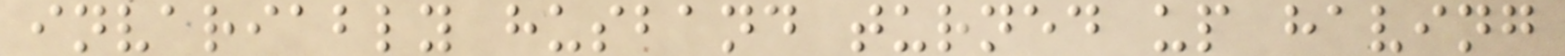invariably husband turned up having
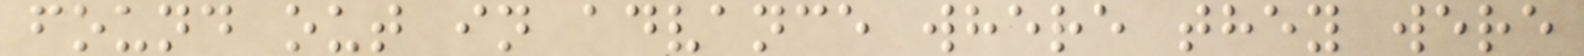found out in advance where they were
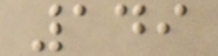149
